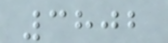3802
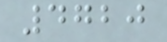4720
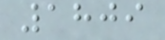1809
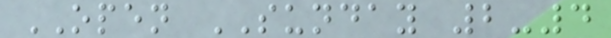OPEN SUNDAY 2-4
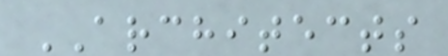ARCHITECTS
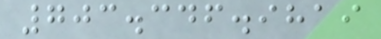703.346.9819
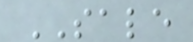SALE
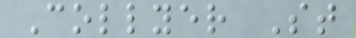Collyer St
